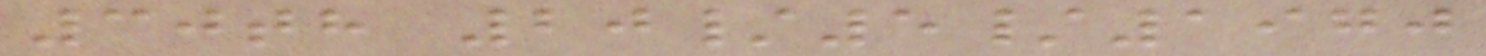30th 20/5/1970
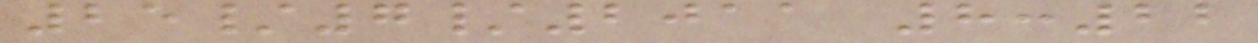25/7/2011 8:22
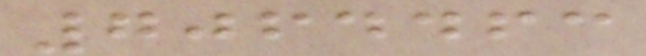7064463
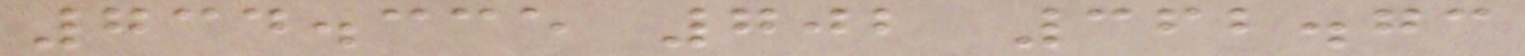734.335 702 362.73
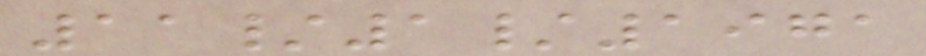11/1/1971
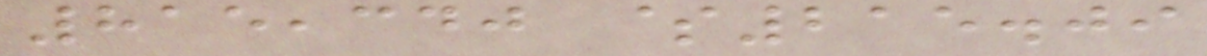815,340 $215.09
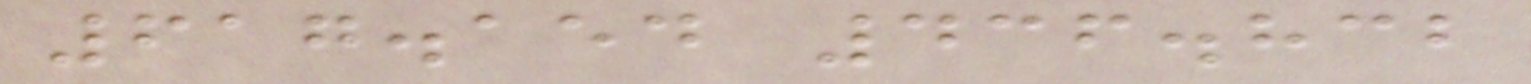617.154 436.832
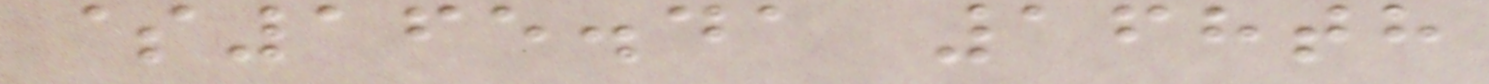$165.41 168th
